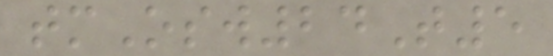tmOsw24T5
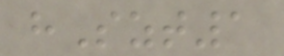hSzt1
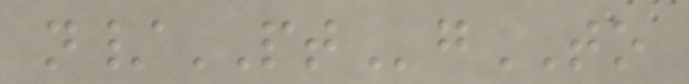n/PTgTO
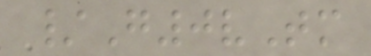/G0vTm
